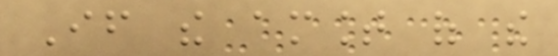If the amount of the
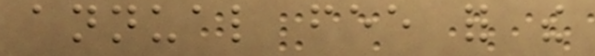annual fee for the
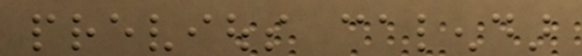previous calendar
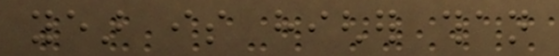year is higher than
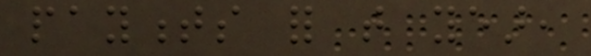payments for that year,
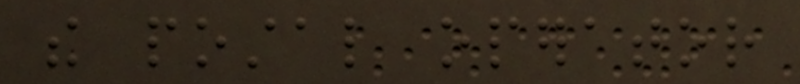the postal operator
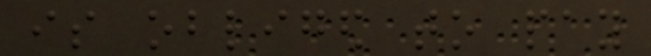is obliged to pay
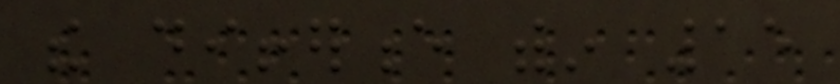the difference within 15
